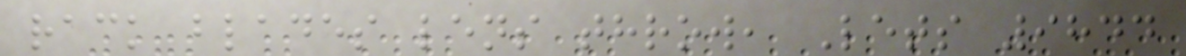rack blades lens throw, Lets 9844
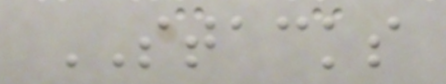STACKS
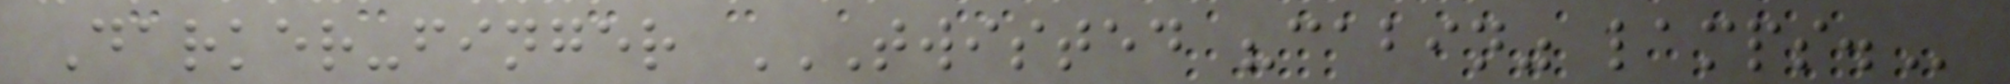Darker-finger TWISTED "CABIN" LAMPS.
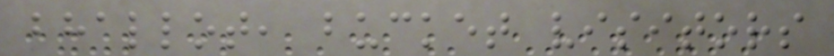bhallot, bucket visitors
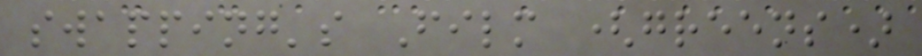swapping's Film (greens)
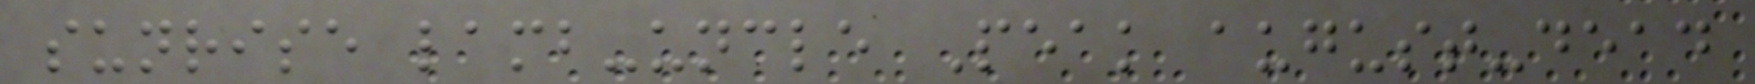sunrise lamb-uncle Peak august-dead
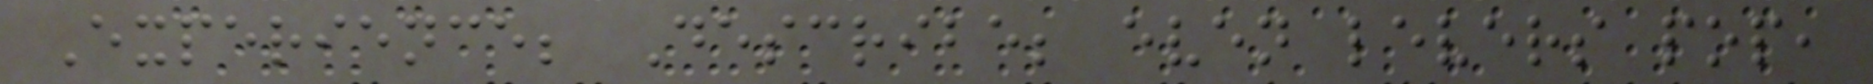Experience; Describe; even levers pop,
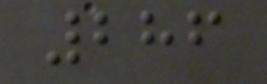286
